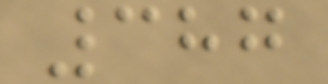387
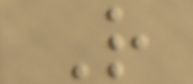R
